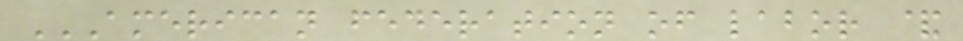AMERICAN FEDERATION OF LABOR &
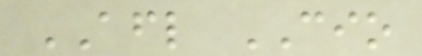AFL CIO
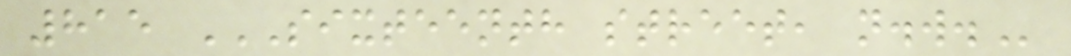815 SIXTEENTH STREET, N.W.
